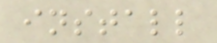install
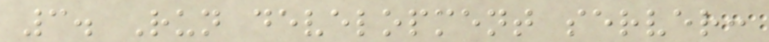3. Run development server:
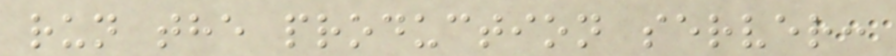run the production server:
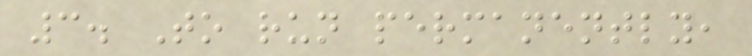3. To run permanently,
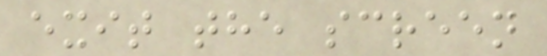exit the screen
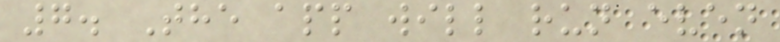7. The app will run even
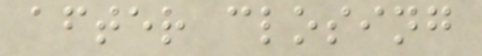after closing
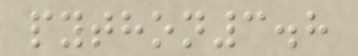python3.8
